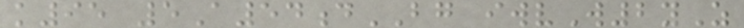k95 5A54dBG iwvW2yZ
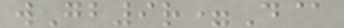wGb9r=D@
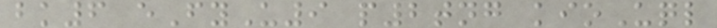bk6 eFyU9 p2tng kioUql
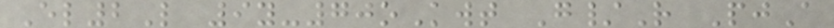El2L 9y-70oKwt G/R PjA
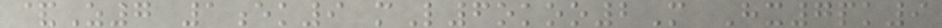&Z7 1ek9 mL6okoo2M Hx7pk9
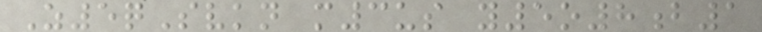Z5qSvkn m3us y5o8b1
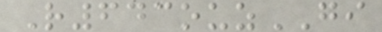R643ouzGI
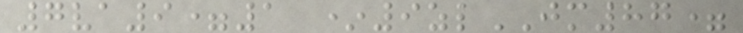7va9=1 *9zlJM87=
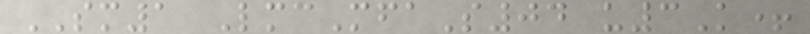SM1 LmcMfaS04 u3K+
